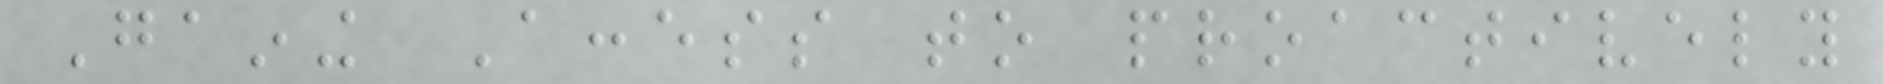Gaining Access to proactively
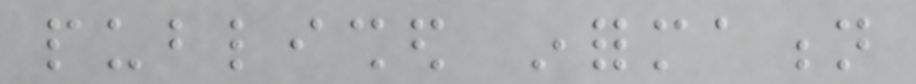published information
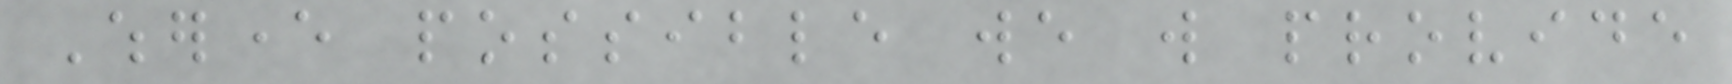Wherever possible we will provide
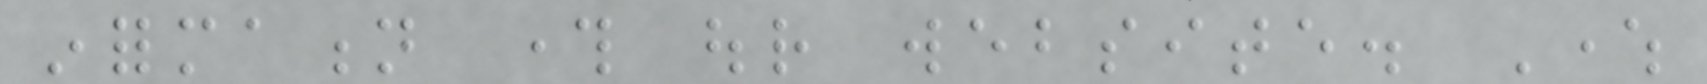information through our website. Where
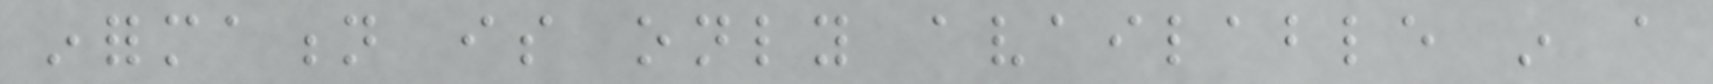information is only available in a
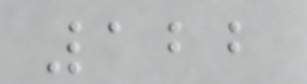122
